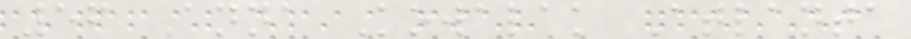56 Anna Kowalak Atlanta
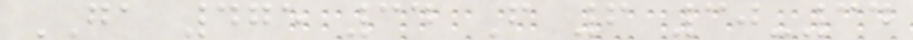GA 475 34 F 6 30-34
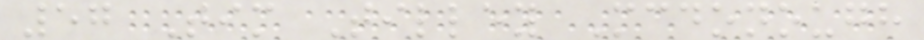57 Tim Tilley Mcdonough
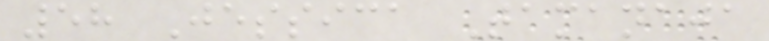58 Jessica Tamanaja
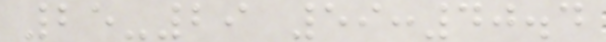25-29 59:40.4
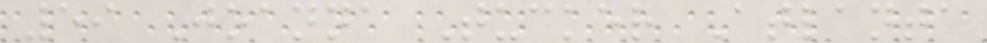59 Joanna Tucker Atlanta
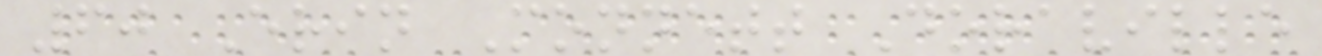60 Erin Monnett Doraville
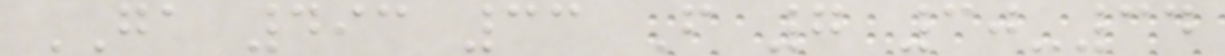GA 493 33 F 7 30-34
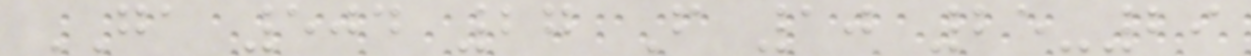GA 504 27 F 10 25-29
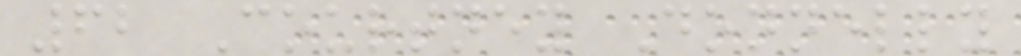62 Courtney Donnelly
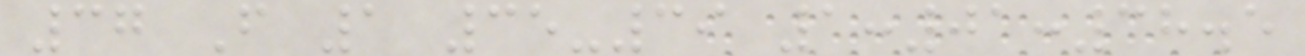37 F 1 35-39 1:01:38.5
